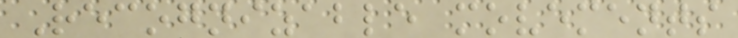Recognizable movements
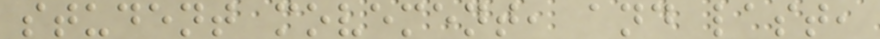student movement, and last,
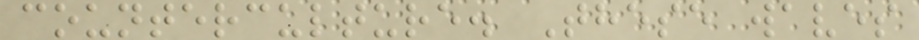counterculture. These waves
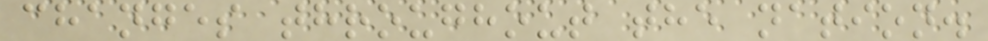changes throughout the nation.
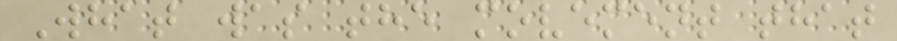What was the movement that
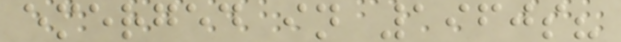emerged in 1960s?
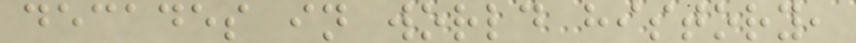decades in world history,
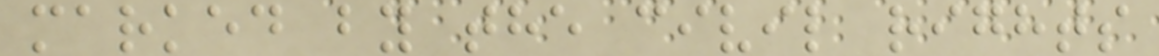marked by the civil rights
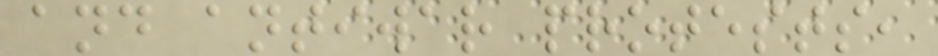and antiwar protests,
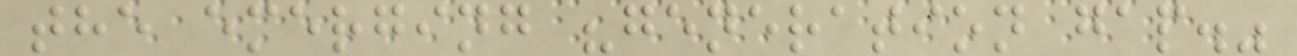the emerging "generation gap."
